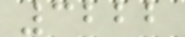3222
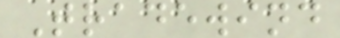Tradewind
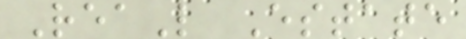ReaL Estate
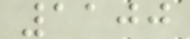1100
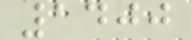1400
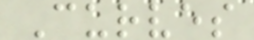Curves
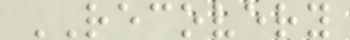RECOVERY
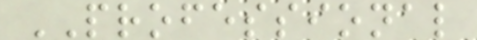PROFESSIONAL
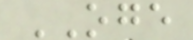OGE
